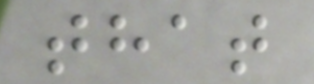that
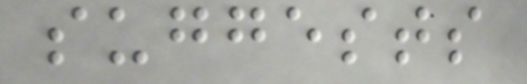suggests
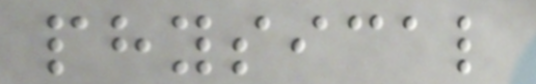physical
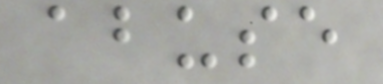abuse
